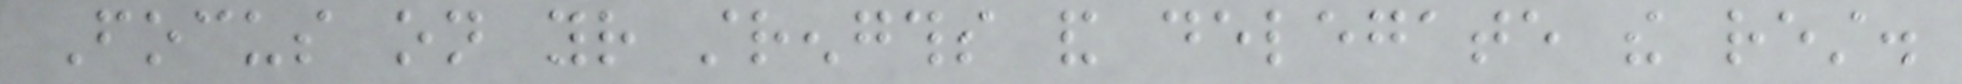Focus on your strengths and delegate the rest.
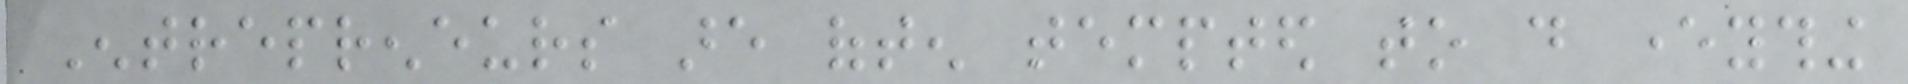Entrepreneurs are often tempted to do everything
